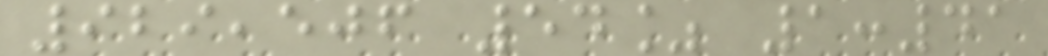929,506 54% 1:41
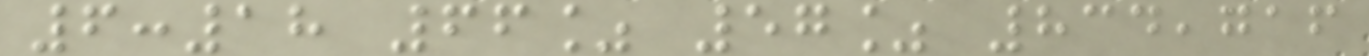6:18 66% 57% 834,716
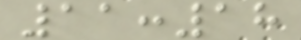11:18
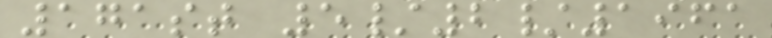171st 5/2/1961
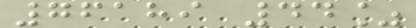76189 44%
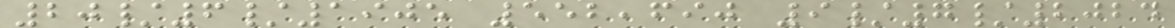20/6/1905 552,690 9/7/2024
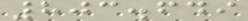803.649
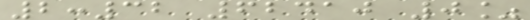2:32 62410 0%
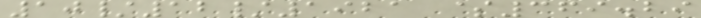10/12/1921 $369.29
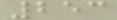253
